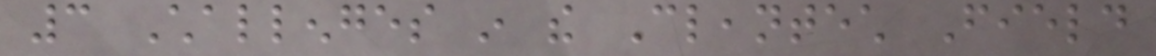3 Challenges in the Cleantech Field
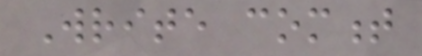Write comment
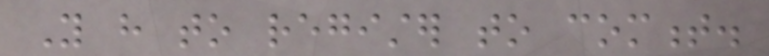You have to register to comment.
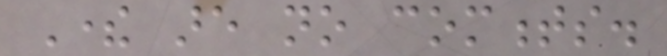There are no comments.
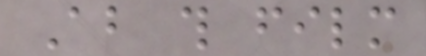About this film
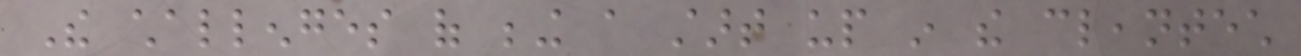The challenges of being a start up in the cleantech
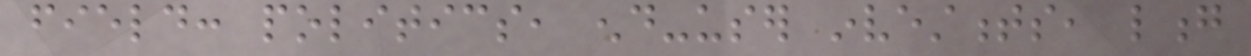field: politics, end-user investments, long
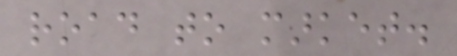road to market.
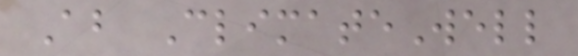About ClimateWell
